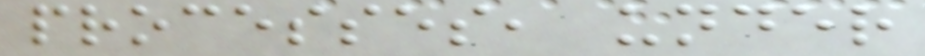processes, under
